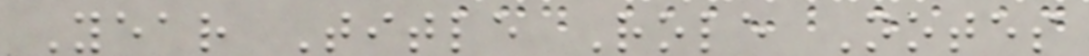Year Title Role Notes
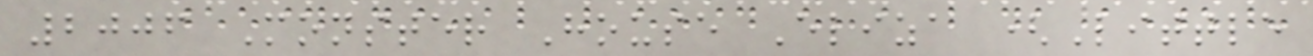2006 Monster House Eliza (Little
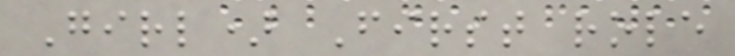Girl) First role
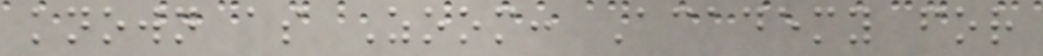known as Zoom: Academy for
